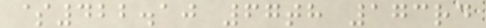$422.10 67th 173rd
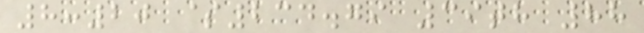8:20 $234.79 39th 88
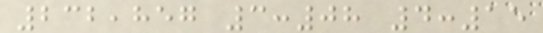232,857 3:08 4:15
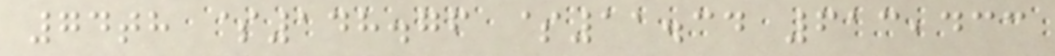74th $148.76 $11.34 613,433
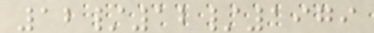12/12/1979
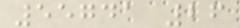55741 26
